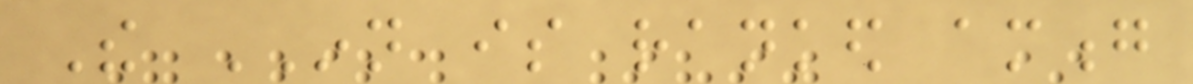The INN is ranked among
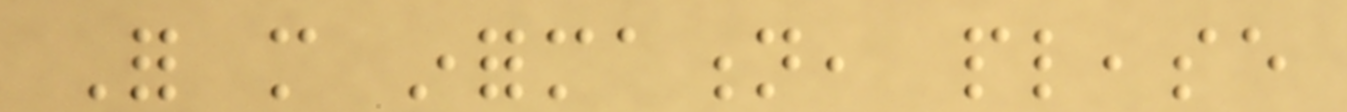For more information, please
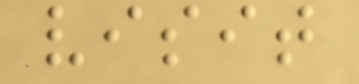visit
